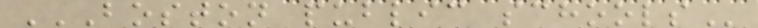BOSTON PUBLIC SCHOOLS
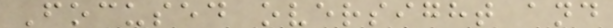Focused oversight and
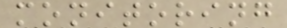monitoring
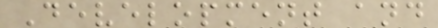Development and
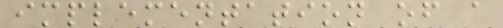implementation of a
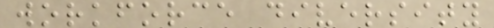workforce diversity
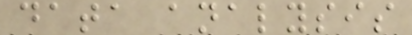data analysis
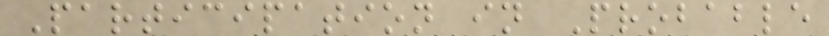Participation in Probable
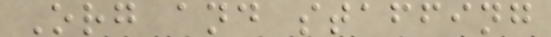Org and staffing
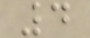4
